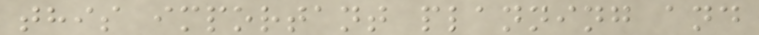this important planning and
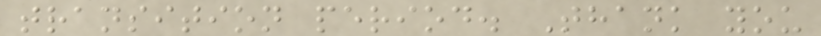transition period. Thank you
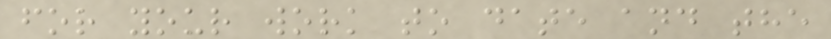for your work to date and the
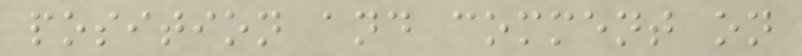position and comment on
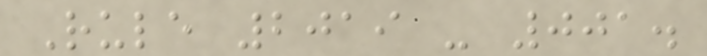Rule 2019 - 001.
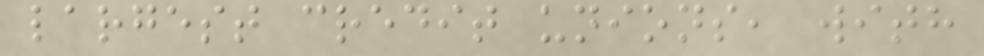largest credit unions, with
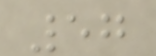57
